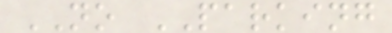NO PARKING
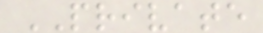PRIVATE
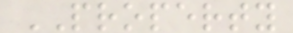PROPERTY
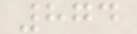874
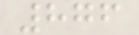876
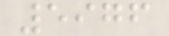5976
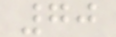70
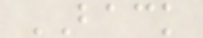BACK
